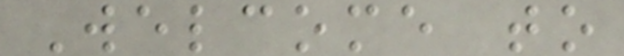Welcome to
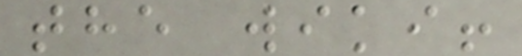the wiki!
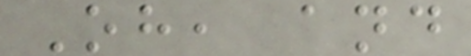Oh, and
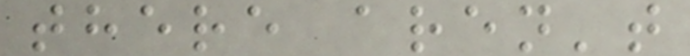there aren't
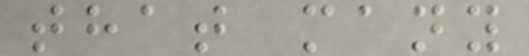that many
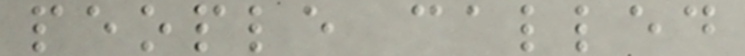people called
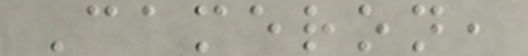Cameron,
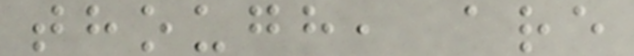though, are
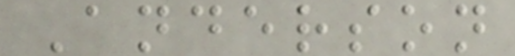Anderson
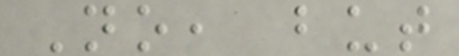No, but
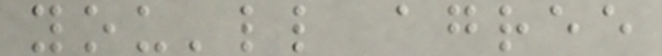you'll agree
